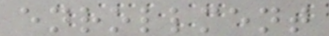enrollment
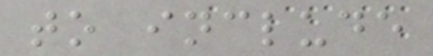to include
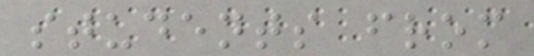students from
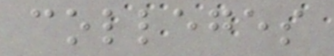colleges
